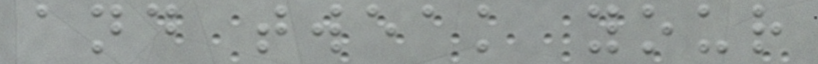and tweak your
